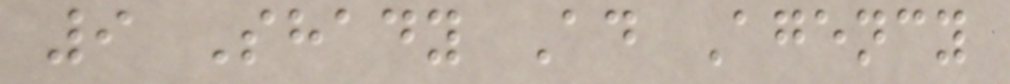9 Shady Ad Agency
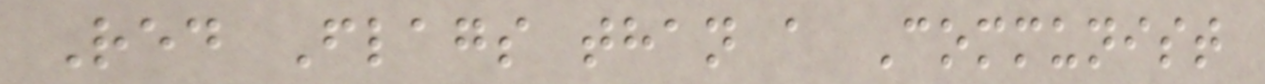Red Flags than a Communist
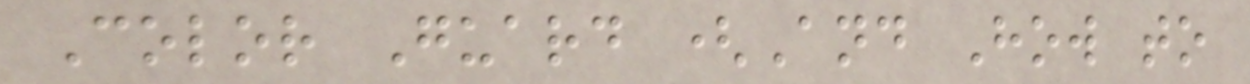Color Guard (And How to
